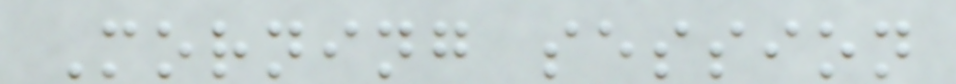Morning session
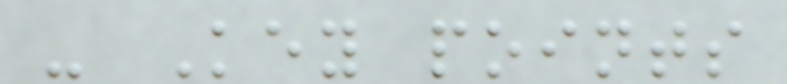- Key points
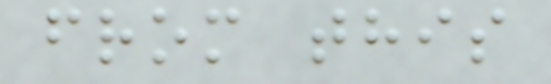from this
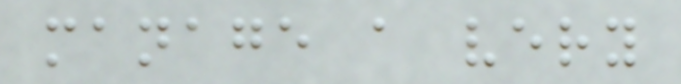manage a very
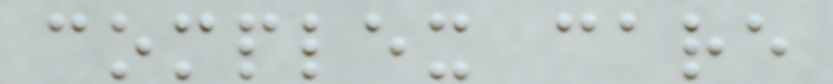complex care
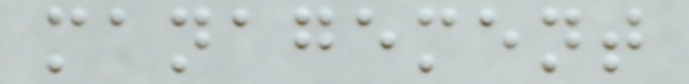management
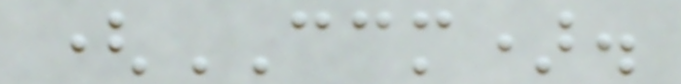(CCM).
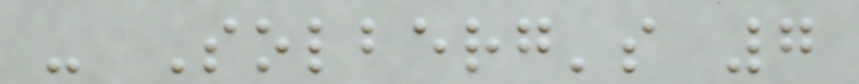- Solberg's 7
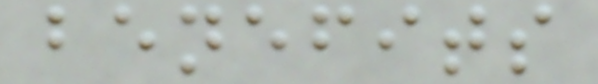benefits
